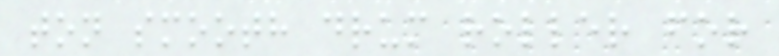ton smooth drum roller for
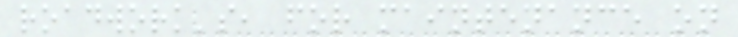roadwork's, for maintenance on
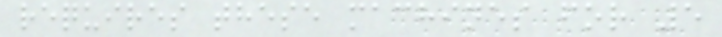requires these machines for 5
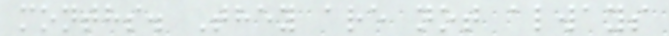months. They are not always
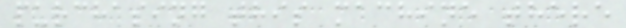purchasing this machine there
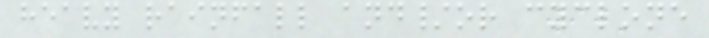heavy rainfall and/or cyclone
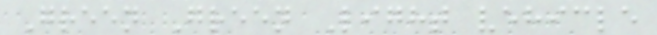Green Green Light vehicle
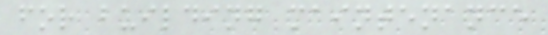for building maintenance
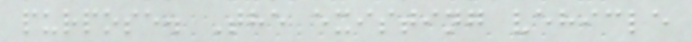purpose. The existing vehicle
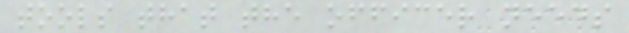tools that the officer needs
